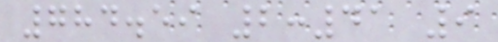784.59 2:41 9
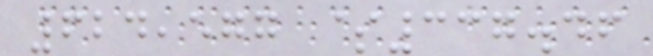624,577 $337.46
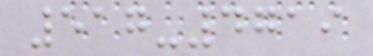517-4719
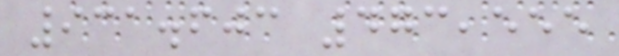931.603 473,555
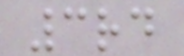3rd
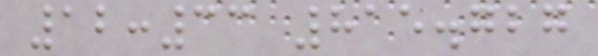12:33 815.727
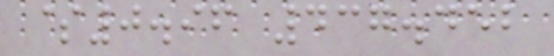$0.96 437.452
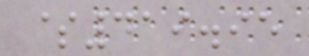$419.95
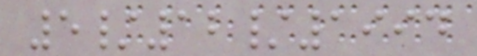5/12/1994
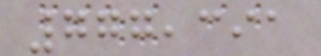777,391
